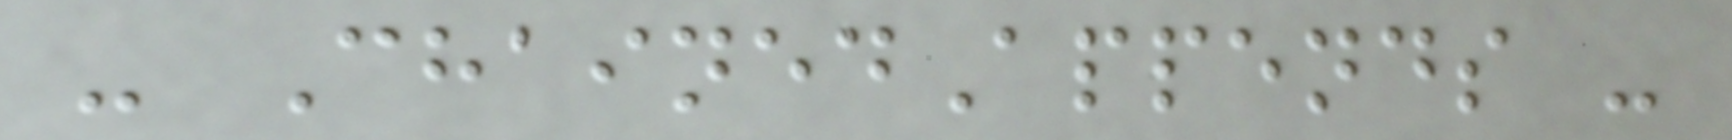- ChainedAppends -
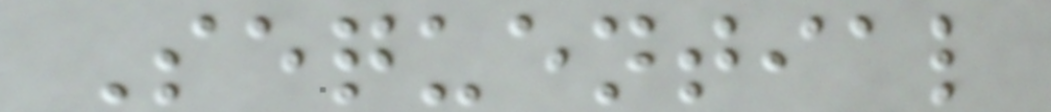Sequential
